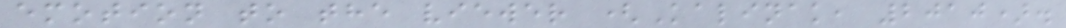emotion to the viewer (Kalinak, 2010).
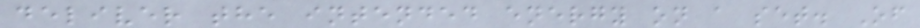deliver the intended energy on a set. Of
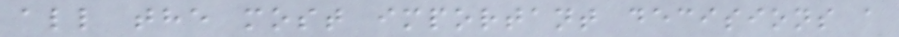all the most important decisions a
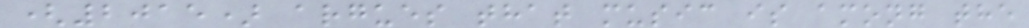(2015) argues that music is among the
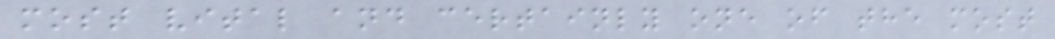most vital and certainly one of the most
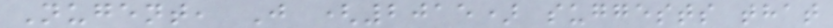Nugent, J (2015) suggests that
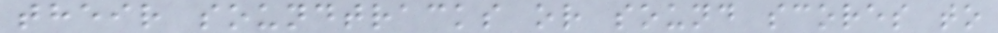their soundtracks or sound scores to
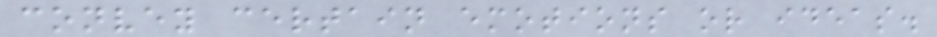convey certain emotions or ideas.
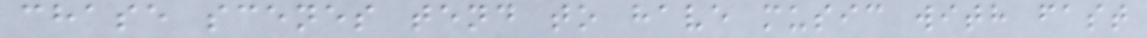chase scenes tend to have music with fast
